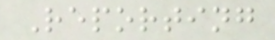Reporting
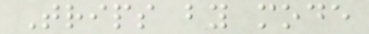Trips by mode
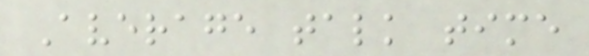Average talk time
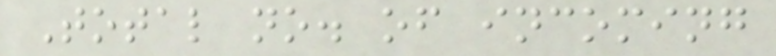Total no. of incoming
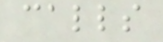calls
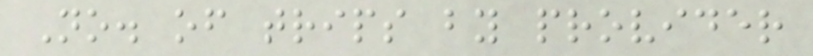No. of trips by provider
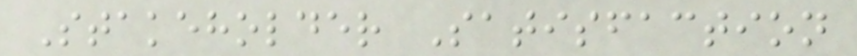Stakeholder Satisfaction
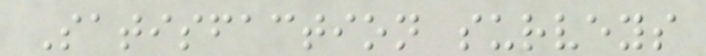Satisfaction surveys
